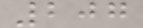207
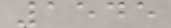1545
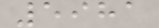5981
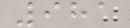981
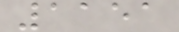1151
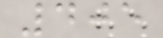405
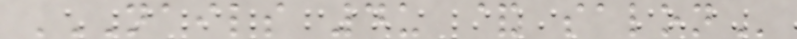NAILS 4U & SALON
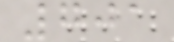701
